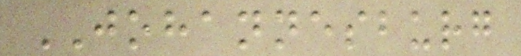JOHANNESBURG
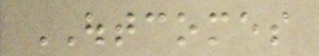OUTCOMES
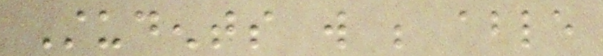Students will be able
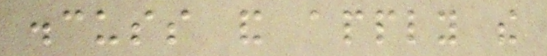discuss and apply the
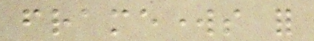frameworks for
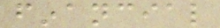financial
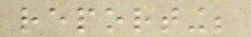reporting;
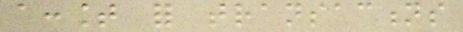account for transactions
